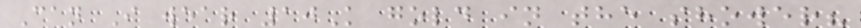Can I wear 10K gold in the shower?
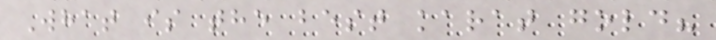What is the best karat gold?
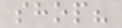shop?
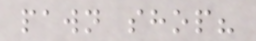pawn shop?
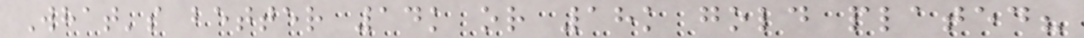What's better 14k or 18k gold plated?
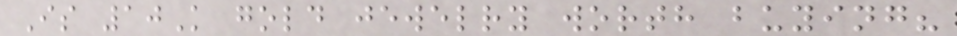Is 10K gold jewelry worth buying?
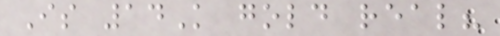Is 14K gold real?
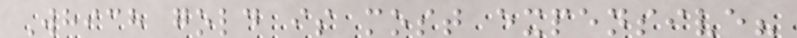Which gold is most expensive?
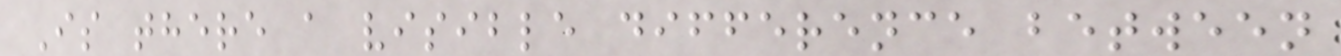Is there a visible difference between
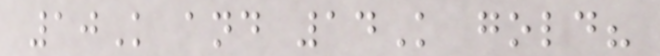10K and 14K gold?
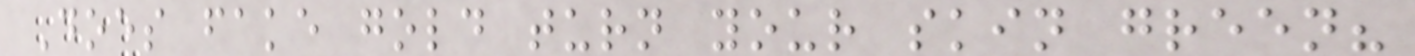Does fake gold turn your skin green?
